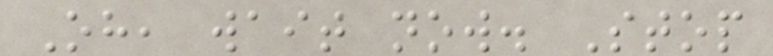Oh, wait now. Stop
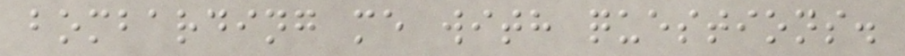bombarding me with questions.
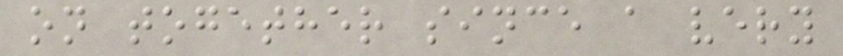on together since a very
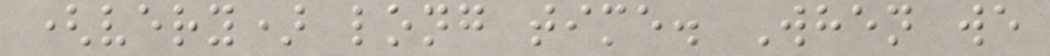(very) long time. When we
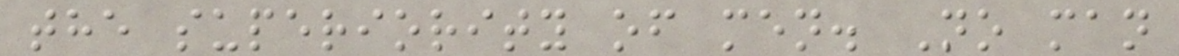the superiority of men. No man
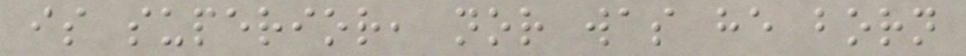is superior, nor was he born
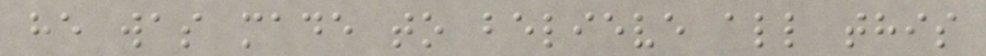he was made to believe all this
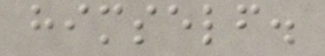himself.
